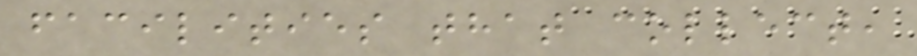facilities that collect,
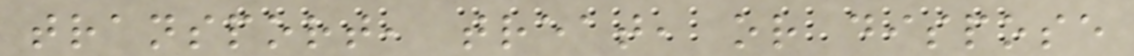transport, treat, or dispose
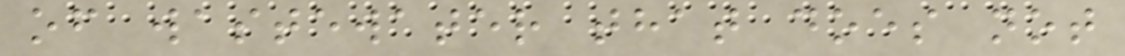of wastewater that does not
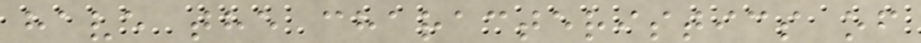have the characteristics of
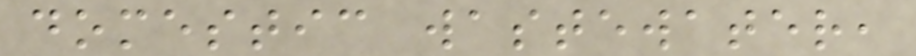domestic wastewater,
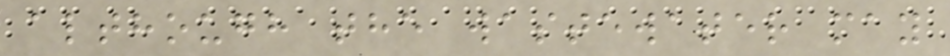although the wastewater may
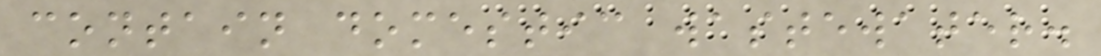contain domestic wastewater.
